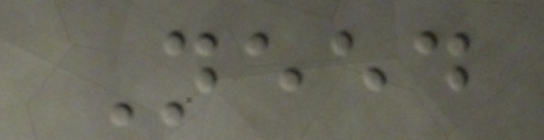Need
